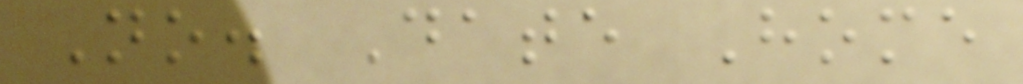No. Date Home
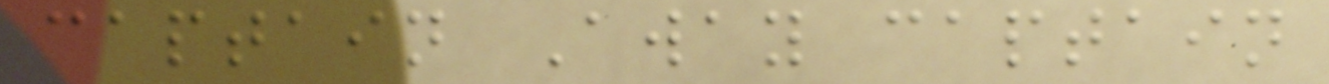captain Away captain
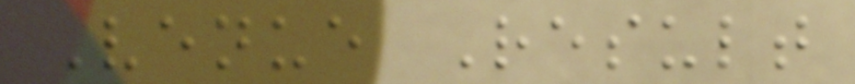Venue Result
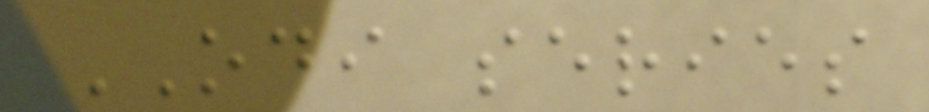ODI series
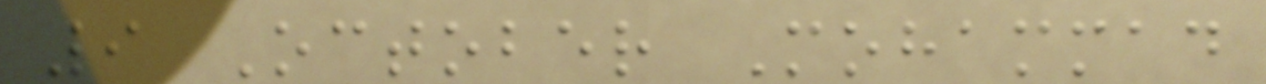9 October Mohammad
